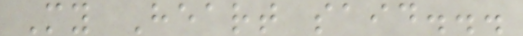My Heart said...
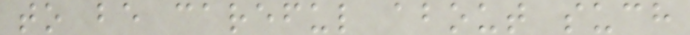to be careful about such
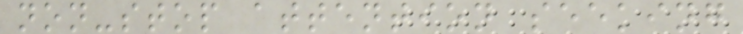non-stop attention seeking
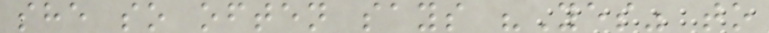she so often says "Yes" to
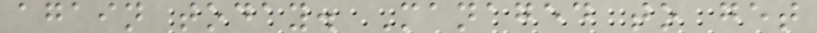again today. Managed to get
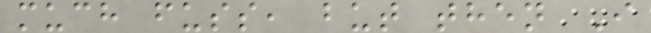much fuss, but then I
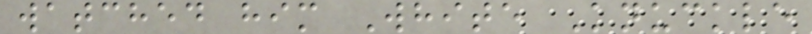watched him White Knuckle
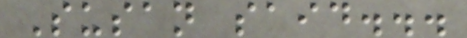Susan said...
